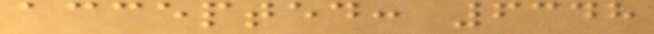accepted: 6348
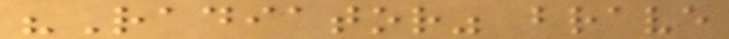"Radiator" brave
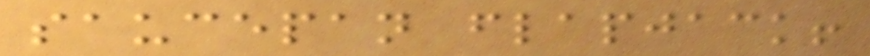saucepan flapjack!
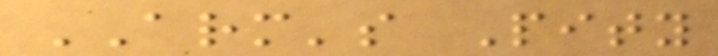ARM's Pity
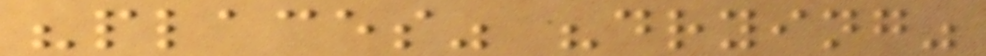"places" "drying"
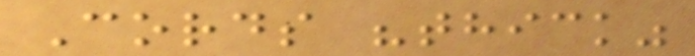Cords "thick"
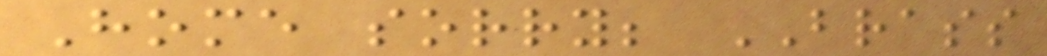Home sorry; BRASS
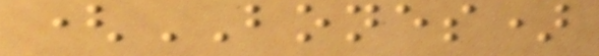(BONES)
